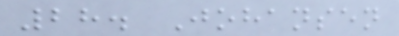28. Johansen
